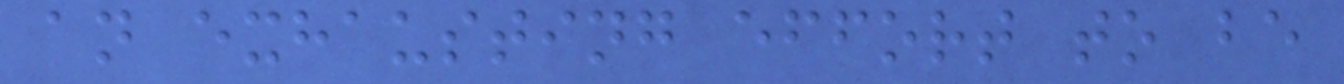an exhausting effort to be
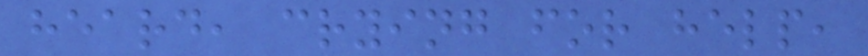heard, crying for help,
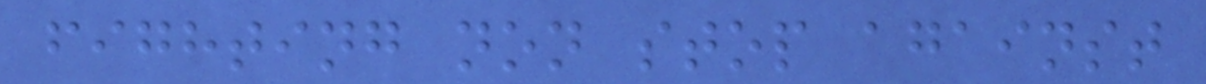fighting non stop against
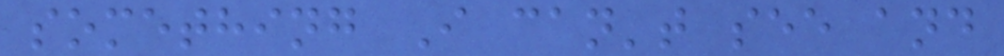something I can't see and
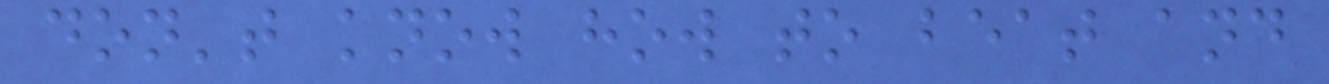don't know how to beat and
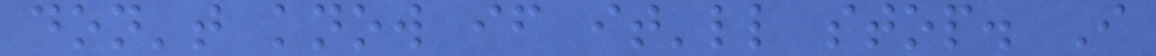don't know if it'll stop. I
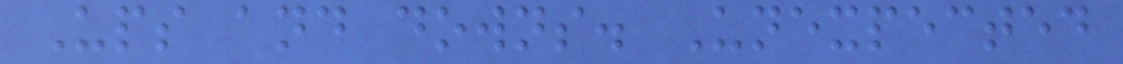Ups and downs. Unexpected
